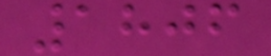1806
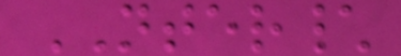NTER\
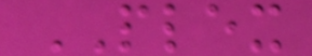PLEX
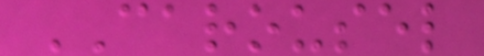CAROUSEL
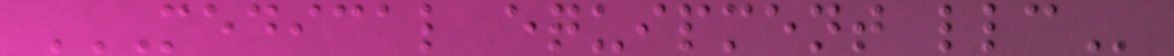MEDICAL EQUIPMENT LLC
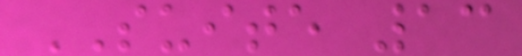SUITE 13
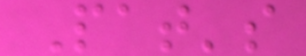Pat's
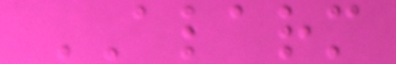ALARM
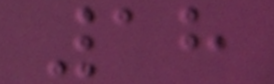18
